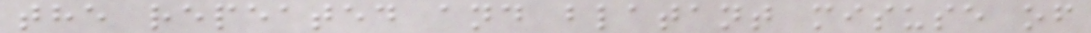the repeated and blatant misuse of
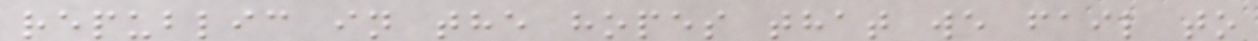republic in the hopes that we fail to
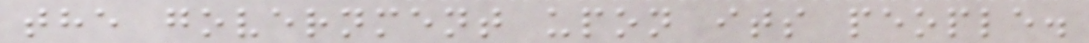the government upon its people.
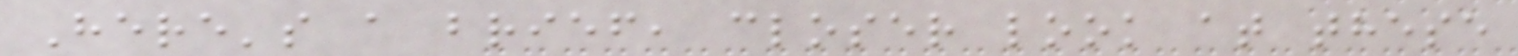Here's a brief, closer look at these
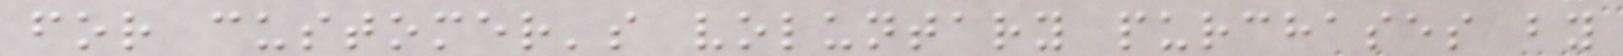for customer's voluntary purchases by
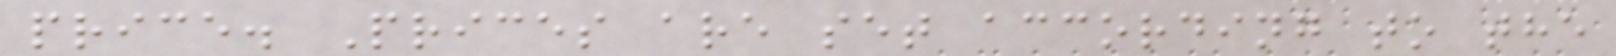price. Prices are set according to the
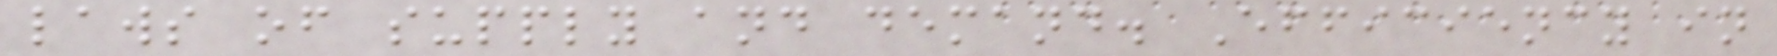laws of supply and demand. Efficiency in
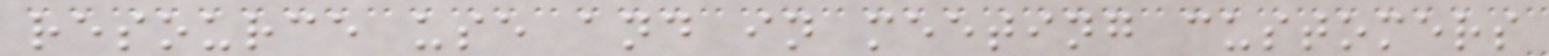resource use and in meeting customers
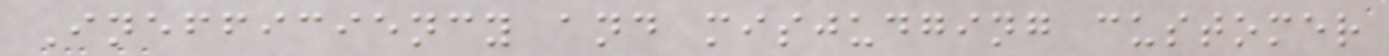Inefficiency and misjudging customer
